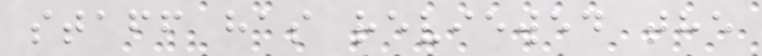staff has reviewed the
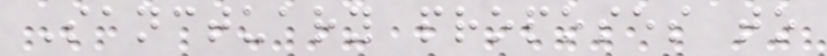Sanctuary proposes to
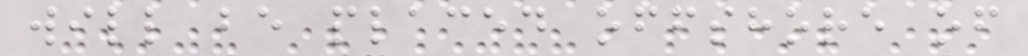will be placed offshore of
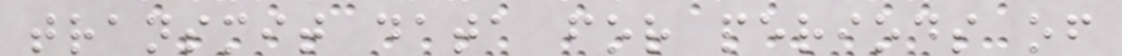transmit data for periods of
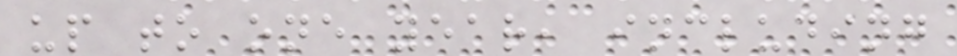up to one year, including
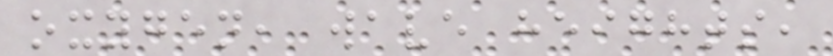oxygen, wave heights,
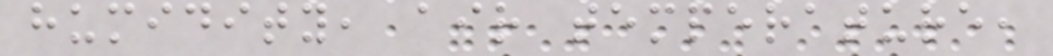humidity, air temperature,
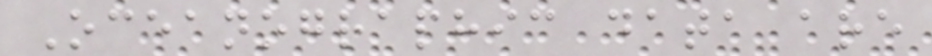Oceanographic data are
